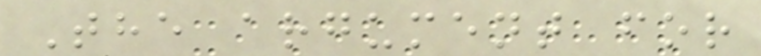The argument for
